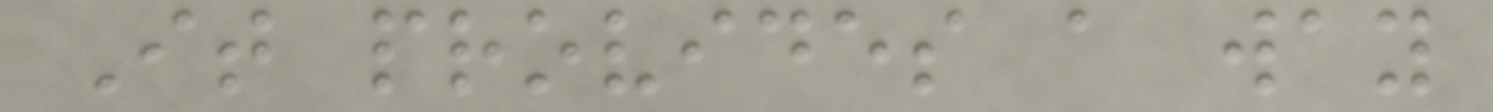It provides a way
